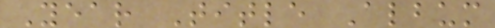Year Title Album
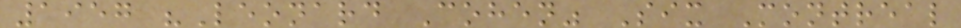1957 "Leonard Cohen" Six Montreal
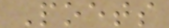Poets
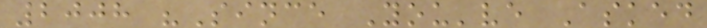2008 "Since You've Asked
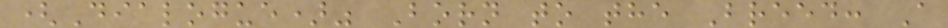(Dialogue)" Born to the Breed: A
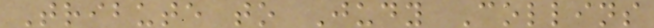Tribute to Judy Collins
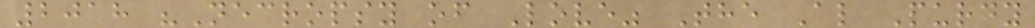2018 "Necropsy of Love" The Al Purdy
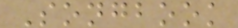Songbook
